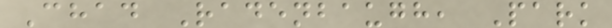Chad Radenbaugh, Park
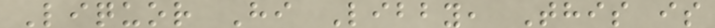Liquor Hi Libby, This is
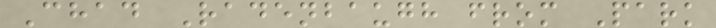Chad Radenbaugh from Park
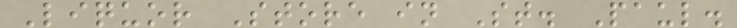Liquor Store in St. Paul.
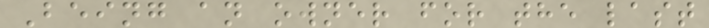Being an owner for the last
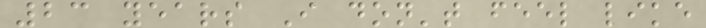23 years I don't feel like
